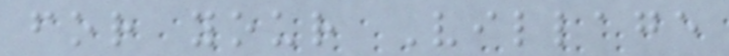for your Village
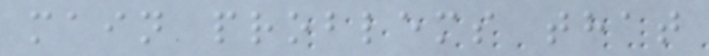main problems that
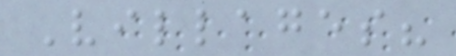Villages?
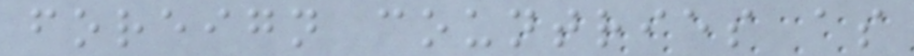foreign countries as
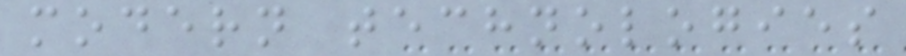modern technologies
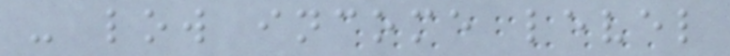- low income level
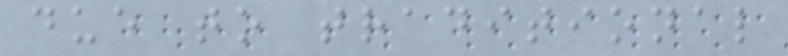due to traditional
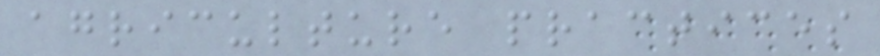agriculture practices
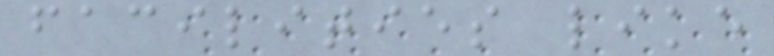facilities like
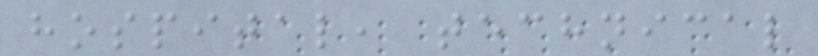hospital, technical
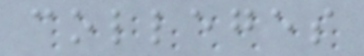colleges
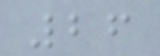26
